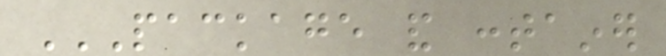PACKAGE AND CONTAINER
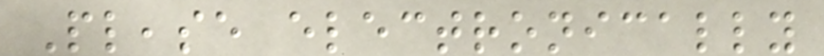Please electronically
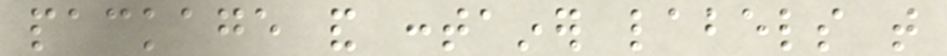package and container labels that
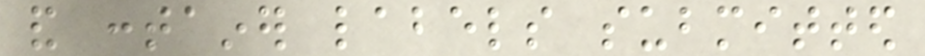and container labels submitted
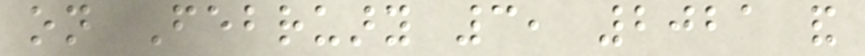on February 3, 2021 and
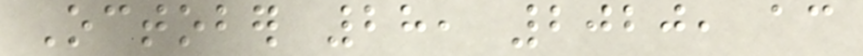October 28, 2020, according
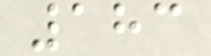183
